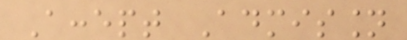Accept Admission
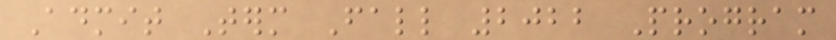Admit Term Fall 2022 Program
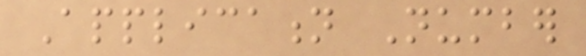Application Number
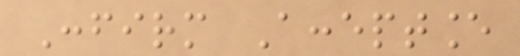Confirm Acceptance
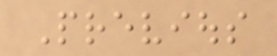Previous
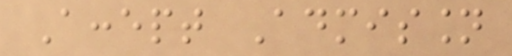Accept Admission
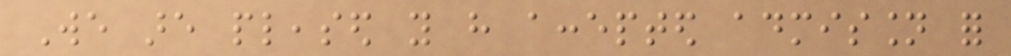We are pleased you have accepted admission for
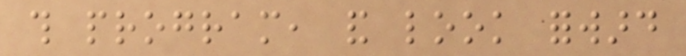this program, and look forward
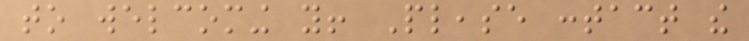to welcoming you! Please contact the
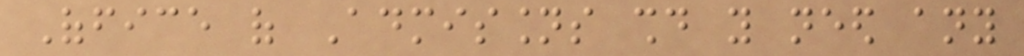Office of Admissions should you need any
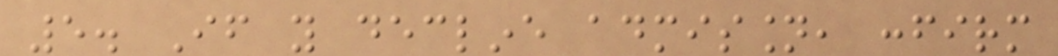5. If you decline admission, confirm
